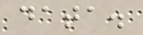data.
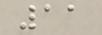11
